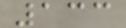133
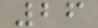26
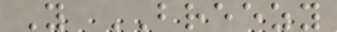Y BREEZY
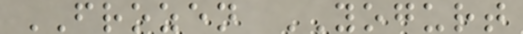FROZEN YOGURT
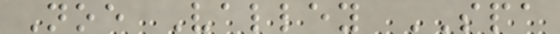Noe Valley SPA
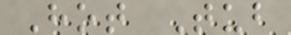Hot Tub
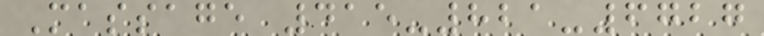Massage 415-821-6727
